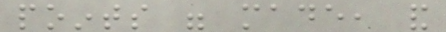points were made, and
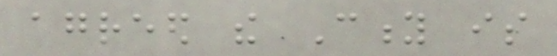agreed the City is
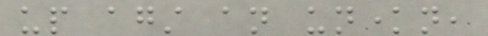up against an unknown,
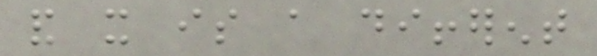and it is a different
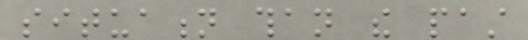situation than the past
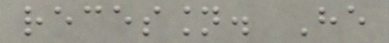recession. He
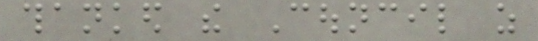thanked the Council as
